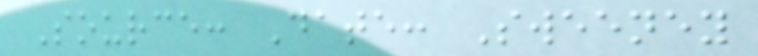Source: Date: Sweeney
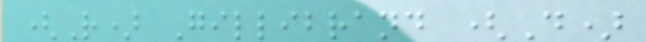(R) Gillibrand (D)
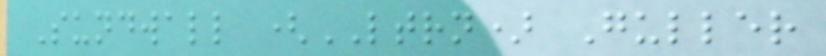Sundwall (LTRN) Guller
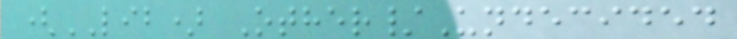(LIB) Other/Undecided
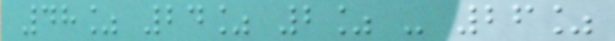48% 24% 2% - 26%
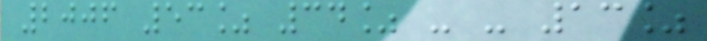2006 53% 34% - - 13%
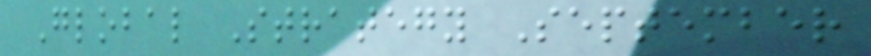Global Strategy September
